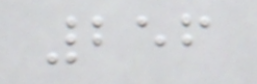256
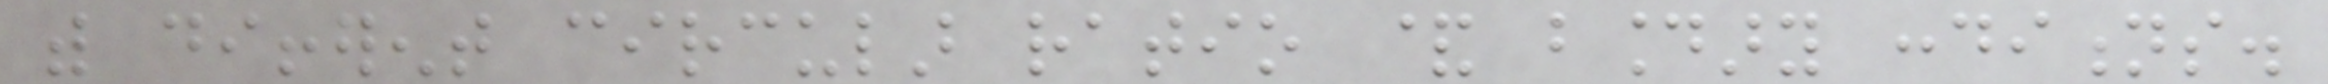with different circular ratio & boundary conditions.
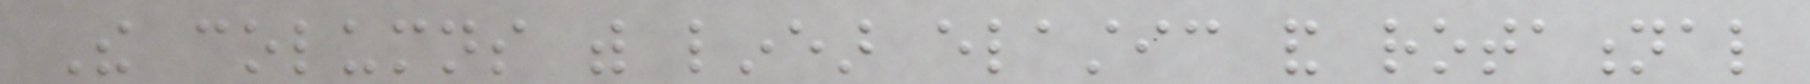The columns with linear elastic and rotational
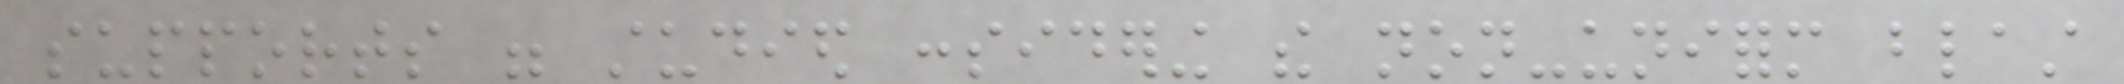supports were studied considering the non-uniform blast
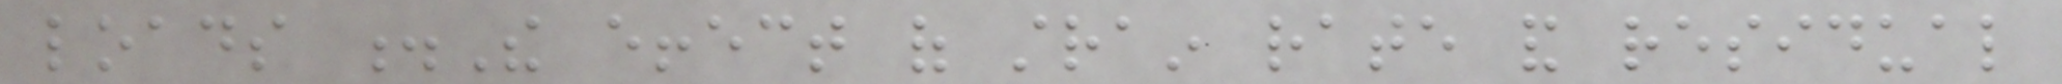loads .The effect of strain rate and residual
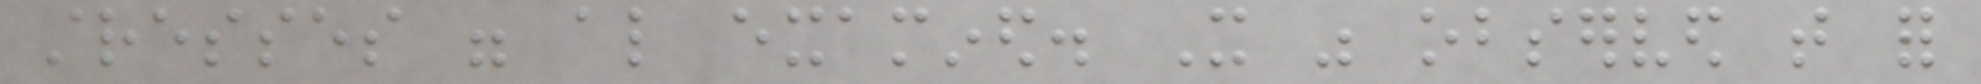stresses were also examined. It was observed that for
